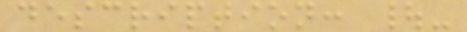description: |-
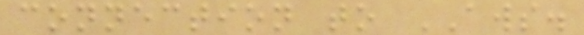connection to AWS.
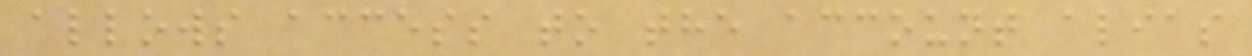allows access to the account alias
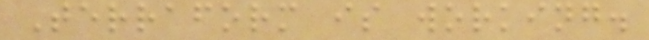Terraform is working.
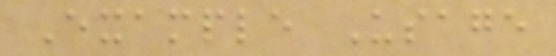Example Usage
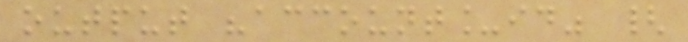output "account_id" {
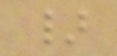}
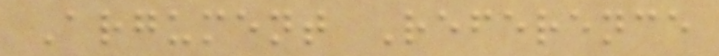Argument Reference
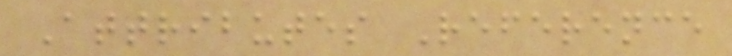Attributes Reference
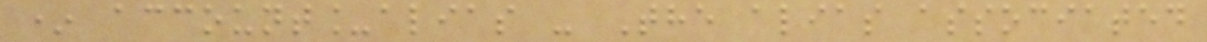* account_alias - The alias associated
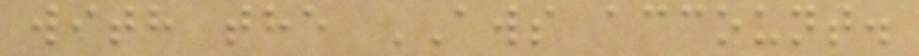with the AWS account.
